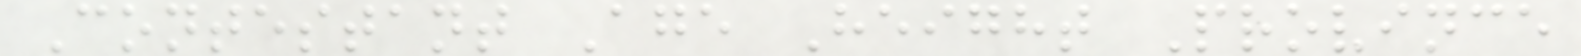Contestant Age Height Province
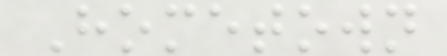Hometown
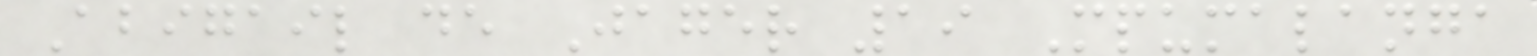Abigail de Jager 19 Mpumalanga
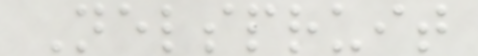Nelspruit
